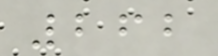262
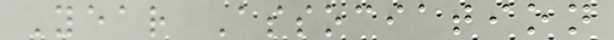Year Association
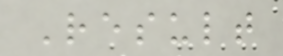Result
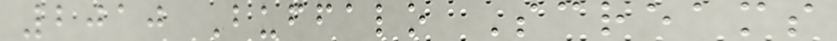2010 Buffalo Screams
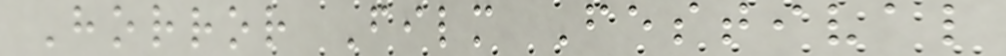Horror Film Festival
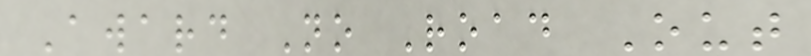Award No Road Out
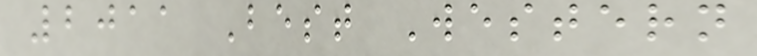2011 Best Western
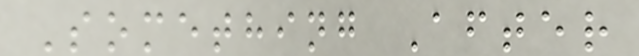Something After
